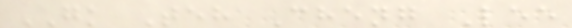GK Teh Cheng Lee
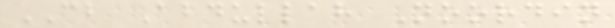CB Abdullah Noordin
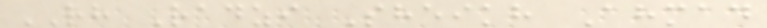RH Radzi Sheikh Ahmad
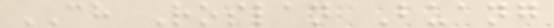CH Roslan Buang
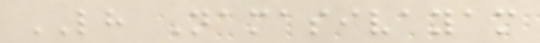LH Namasivayam
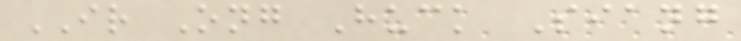IR Ong Huck Siang
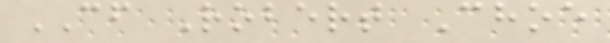CF Robert Choe
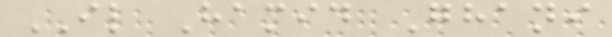IL Hamid Ghani
